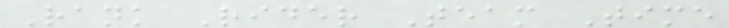Rank Rider Team Time
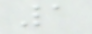1
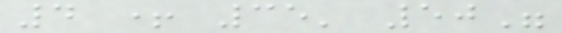4 + 35' 50"
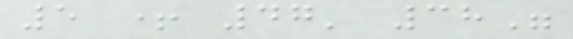5 + 47' 38"
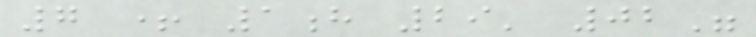7 + 1h 29' 02"
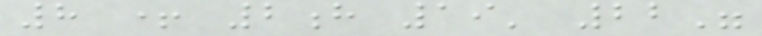8 + 2h 19' 22"
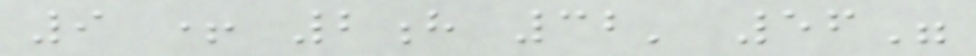9 + 2h 32' 56"
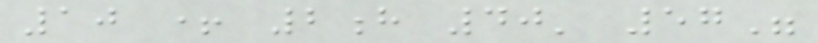10 + 2h 40' 57"
